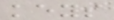keys
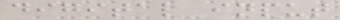digital input
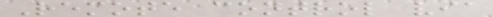Remote control via
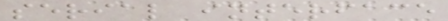serial interface
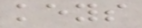keys
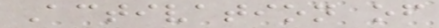Activation of
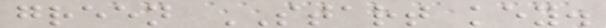green START key.
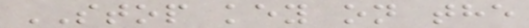STOP key on the
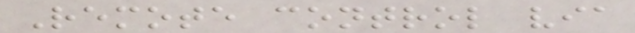Remote control via
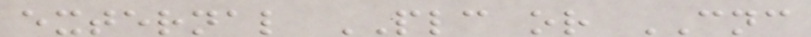external PLC or CNC
